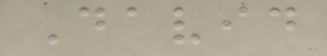David
